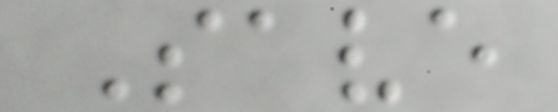Save
